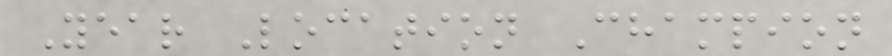Year Location Champion
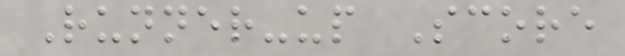Runner-up Score
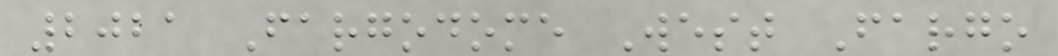2021 Fargodome West Fargo
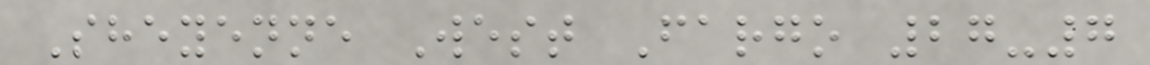Sheyenne West Fargo 27-7
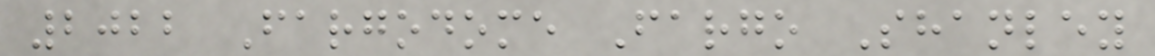2022 Fargodome Fargo Shanley
